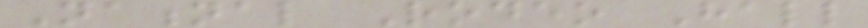National Rodeo Hall
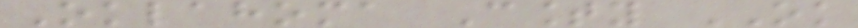Oklahoma County OK
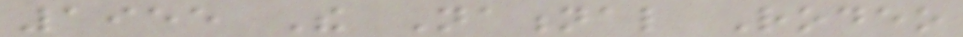1955 The National Rodeo
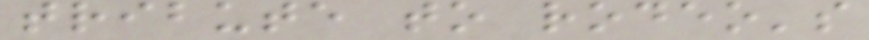tribute to rodeo's
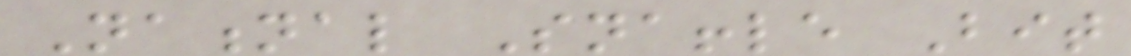National Snaffle Bit
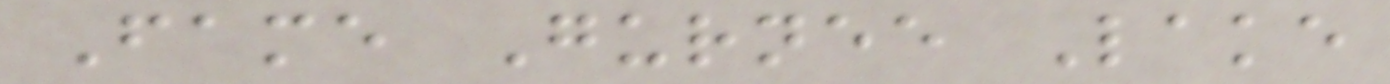Fame Gurnee Lake
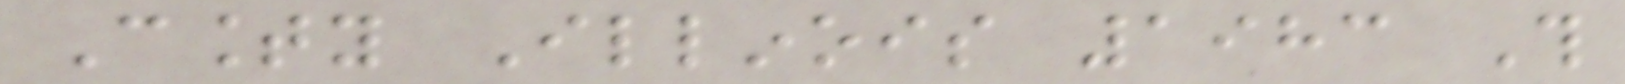County Illinois 1983 This
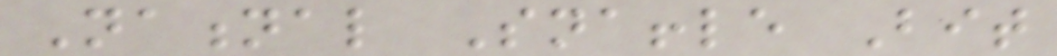National Snaffle Bit
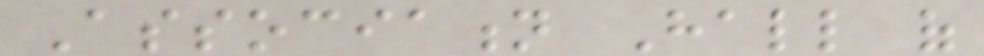Association Hall of
